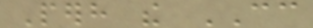Perhaps the CC
